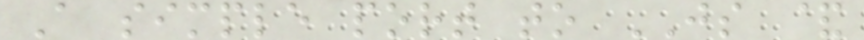A simple port to JS &
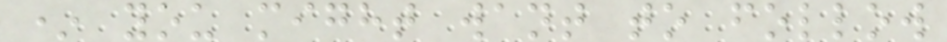* you might want to follow
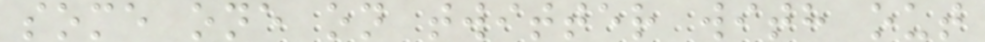some one on twitter with out
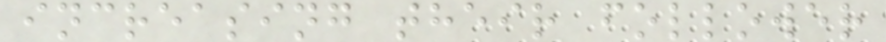increasing their follower
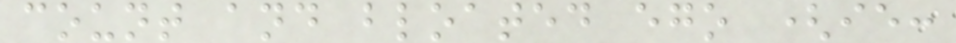count and bloated ego (ie:
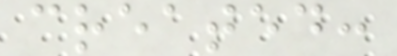created:
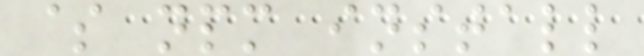$ npm install
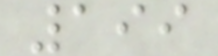199
